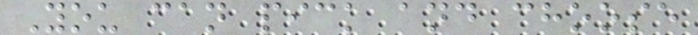You can pick and choose
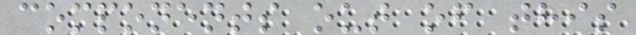components out of this
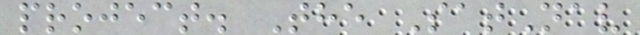project. The SatNav
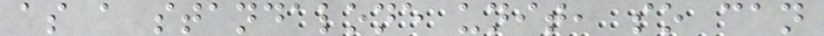as a standalone unit, so can
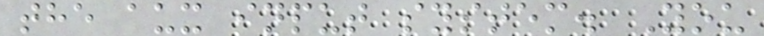the aux input system. You
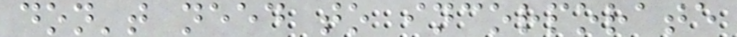don't need to incorporate
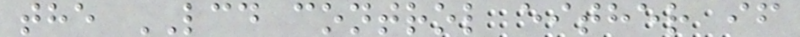the LCD control either if
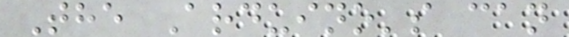The Arduino's can
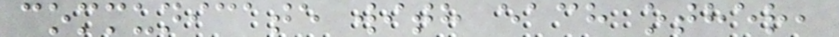communicate with each other,
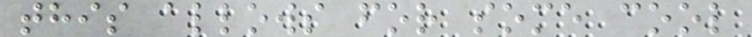this allows for some cool
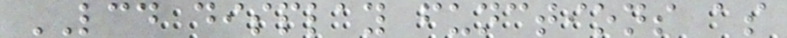LCD display functions as
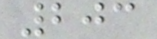203
